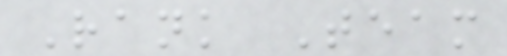Rank Team
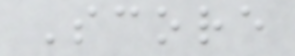Score
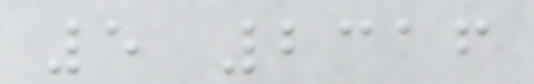5 2316
